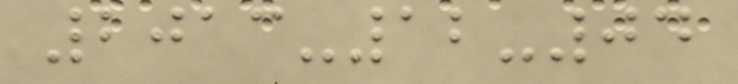2013-12-04
